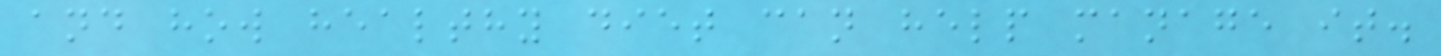and how healthy diet can help manage it.
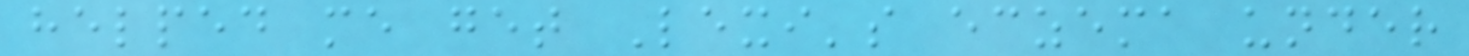helped me get Lexi's eczema under
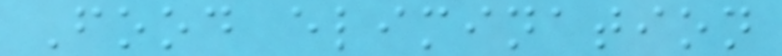Food elimination
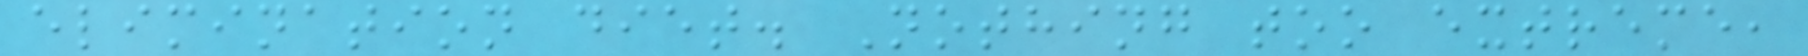elimination diet. Nothing too extreme,
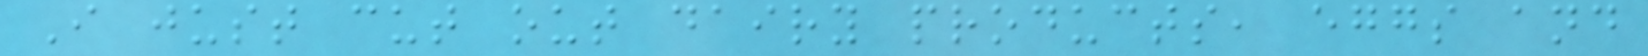I just cut out dairy products, eggs and
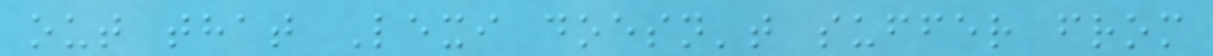out that Lexi doesn't suffer from
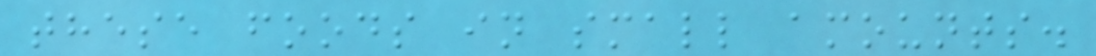these foods in small amounts.
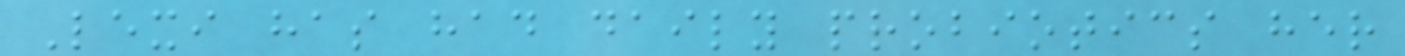Lexi has had daily probiotics her
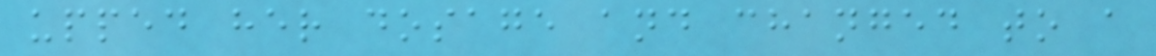upped her dosage and changed to a
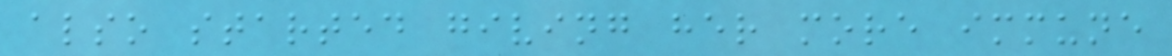also started giving her more immune
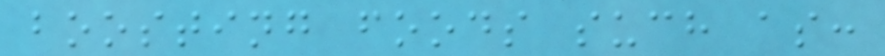boosting foods such as:
